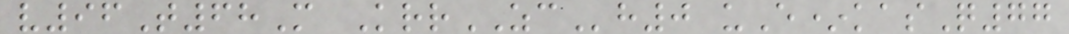v96T68M KrrZCh0 uE*kasQ77
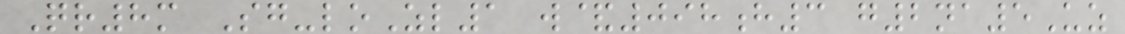Qr8m Sg-loZl1 w&098h3 g2na5Uz
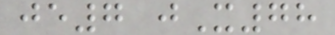je7 jX78
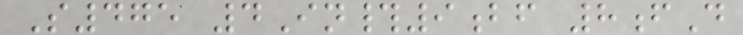S475 4In#9bf 8fD
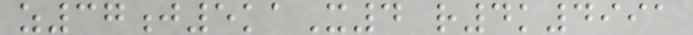z37j5kaX4 r4k4991
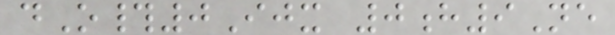dO#0Ijx 0h9Ne
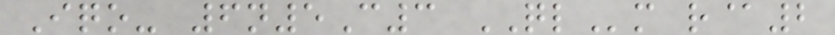Iqo- 6n5C3 QLm r@2
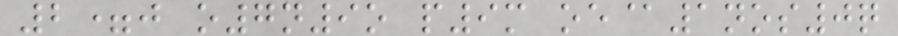2=j o7n9o p9m oe@1nos0q
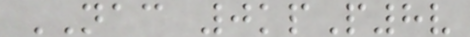NAC 0kpP8v
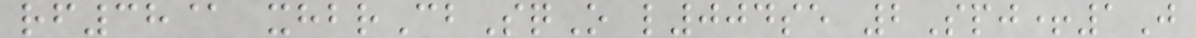rf38@ xhbrCbSqO l004se 2Spj+1J
